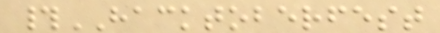#HACKTOBERFEST
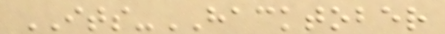ITS-HACKTOBER
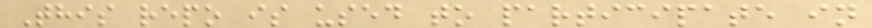This repo is used to participate in
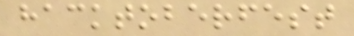hacktoberfest
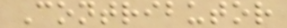Contributor
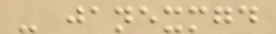- janexmgd
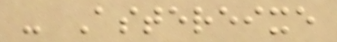- Astereixe
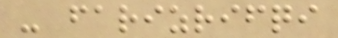- farizrifqi
